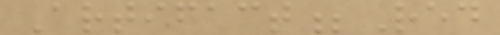Artifact;Red
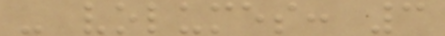- volumes: 3
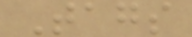Tags
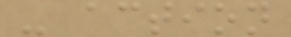- action
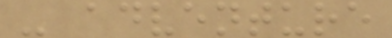- adventure
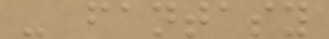- fantasy
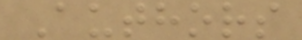Authors
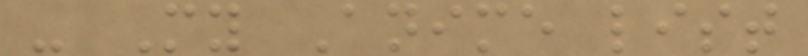- My Anime list
